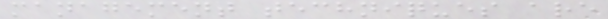management techniques are
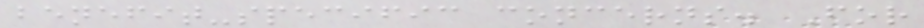benefit-specific concerns. For
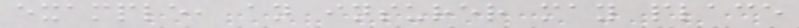example, an insurer may place
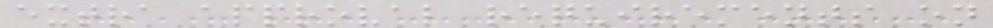extra approval requirements on
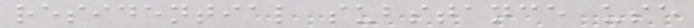residential substance use
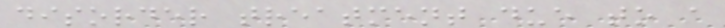disorder treatment due to a
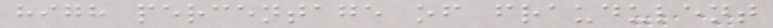high percentage of fraudulent
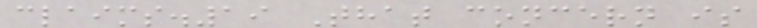claims.19 That concern is
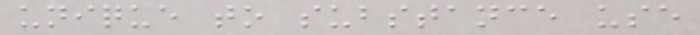unique to substance use
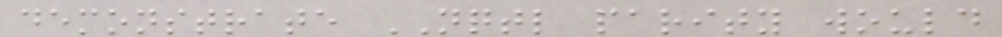demonstrate NQTL parity would
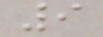9
